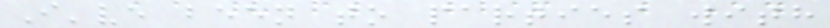I've been to parties with
